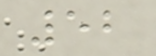52
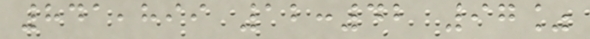841,899 12:42 97%
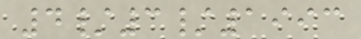4/3/1993
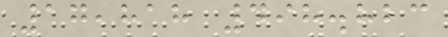17,818 498.823
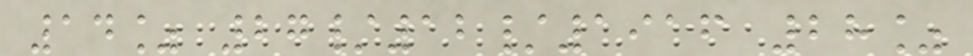14% 27/12/1916 28%
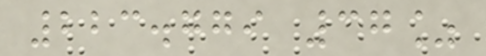223.779 37%
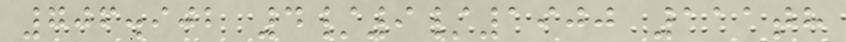706.902 4/9/1900 111th
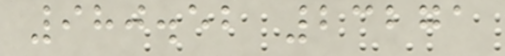980.52 23271
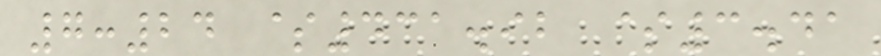7:24 $431.92 $3.41
